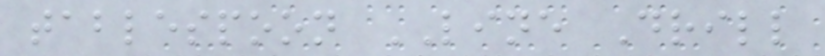tablespoon LINE Drill
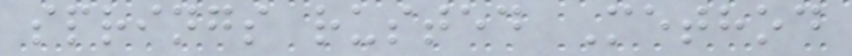springs rusted Method
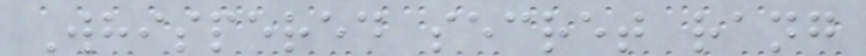Whispered secret rang
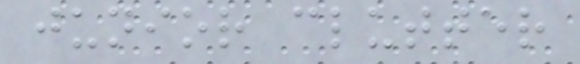junior clutter
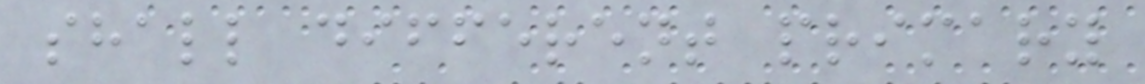shall different primary
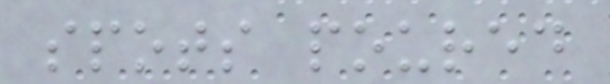spots poured
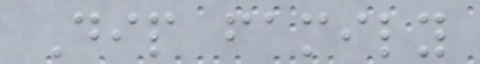Dip family
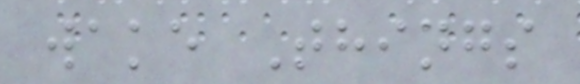wake Things
